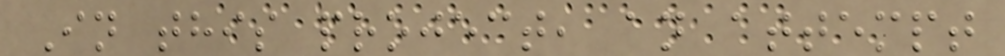In this project, an attempt
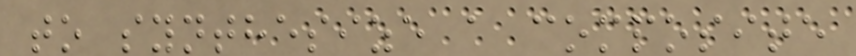to synthesize a composite
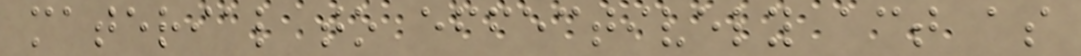material to effectively act as
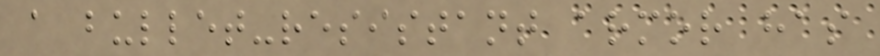a bullet-resistant armor has
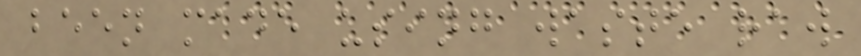been made using waste raw
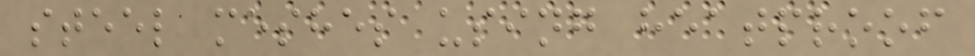steel meshes using heatproof
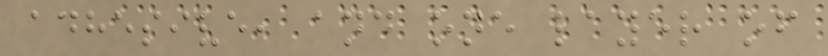adhesive, and one layer of
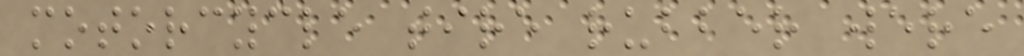motorcycle tire rubber were
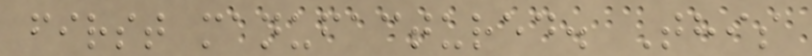first manufactured. This
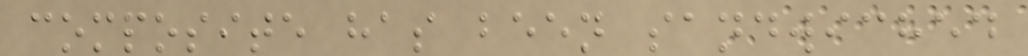composite has been sandwiched
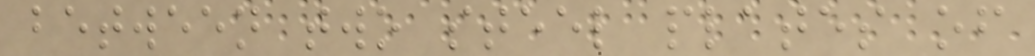between two steel plates of
